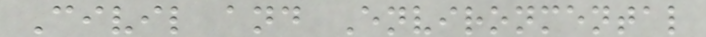Civil and Environmental
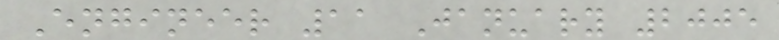Engineer 11 January 2005
